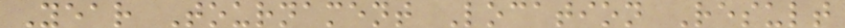Year Tournament Location Result
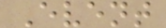Event
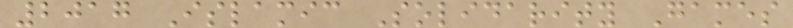2017 Islamic Solidarity Games
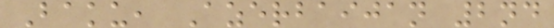Baku, Azerbaijan 2nd
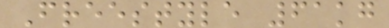Freestyle 61kg
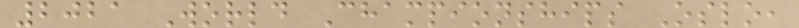2021 World Championships Oslo,
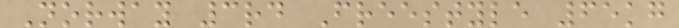Norway 3rd Freestyle 65kg
